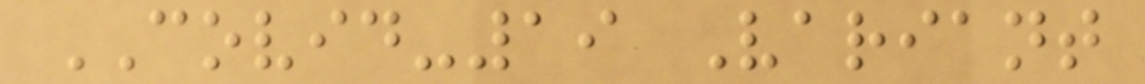COVID-19 Variant
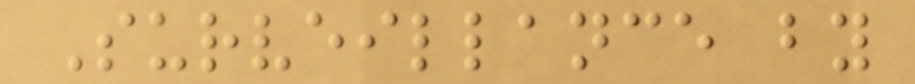Surveillance by
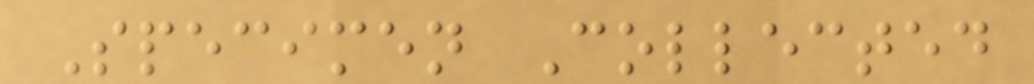Specimen Collected
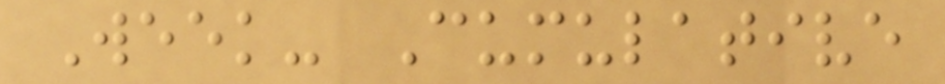Week- Cumulative
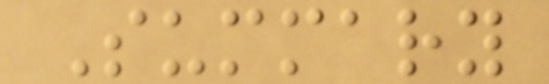Summary
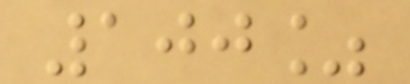100%
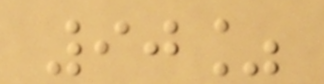90%
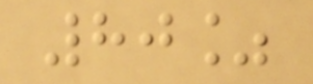80%
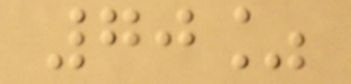70%
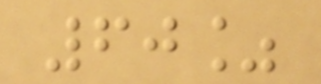60%
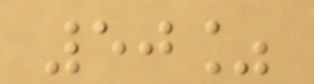50%
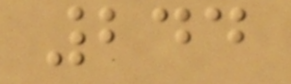244
